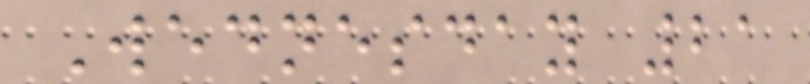Wednesday 21
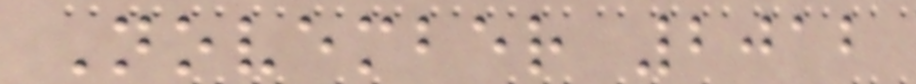November 2012
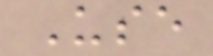Use
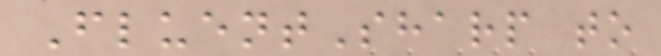FluentSharp to
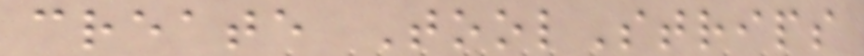create ToolStrips
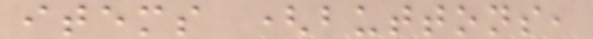items (buttons,
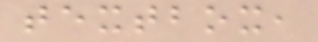textbox,
